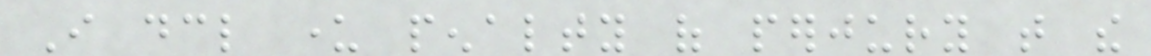I declare under penalty of perjury that the
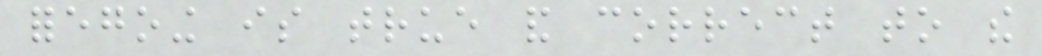foregoing is true and correct to the
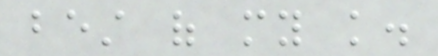best of my knowledge.
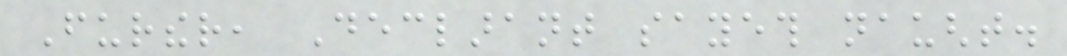Further, Declarant sayeth naught.
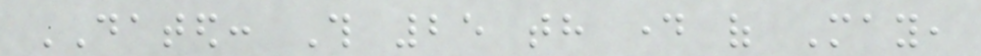DATED: This 25 th day of May,
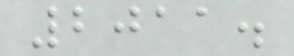2011.
